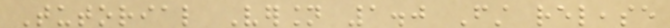Tutorial Version 1.0 First release
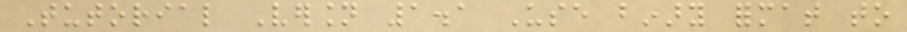Tutorial Version 1.1 Use binary format to
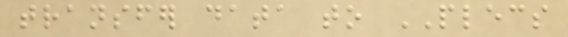transfer data to PLECS
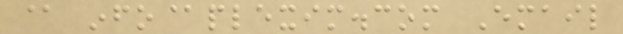@ info@plexim.com Email
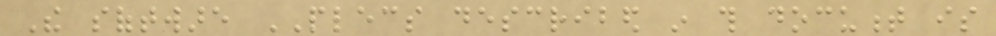The software PLECS described in this document is
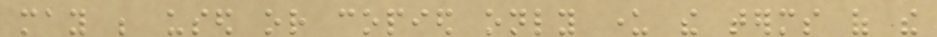may be used or copied only under the terms of the
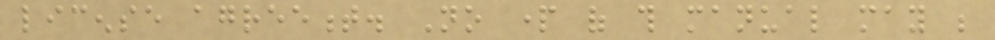license agreement. No part of this manual may be
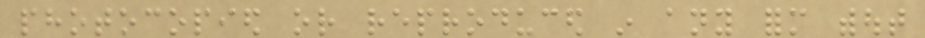photocopied or reproduced in any form without
